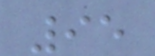95
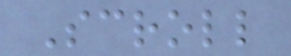Scroll
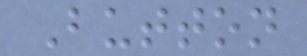Button
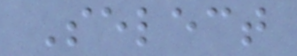Select
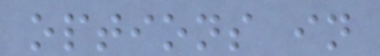options in
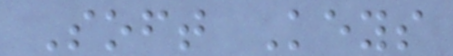Soft Keys
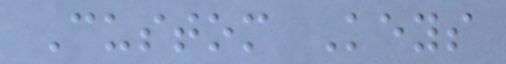Custom Keys
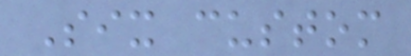Six custom
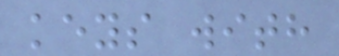keys with
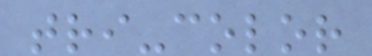tri-color
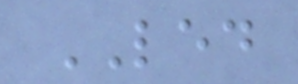LED
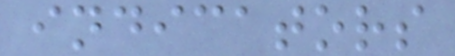indicators
